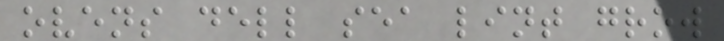ovens dell sea lint grow
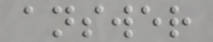answer
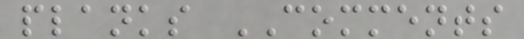planks COMMENTS
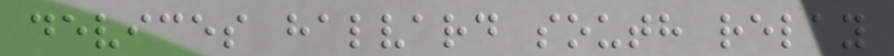devices halvard south relay
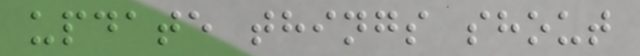update things shout
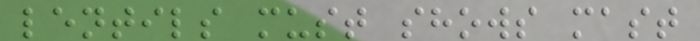lentils must shows mast
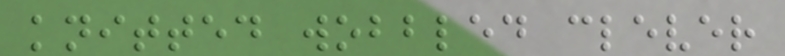knitted wobbled clever
